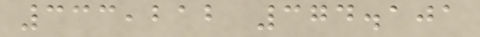333,212 374.101
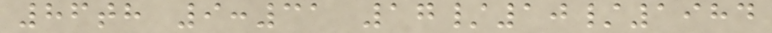86th 9:31 17/10/1984
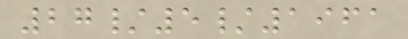27/5/1961
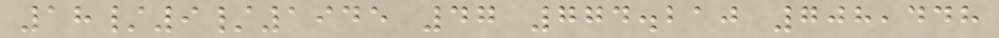18/9/1945 47 774.210 708,448
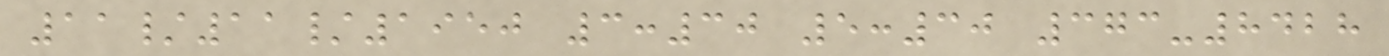11/11/1950 3:30 5:30 373-8428
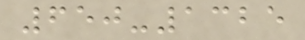650-1325
